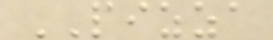PIZZA
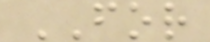FOR
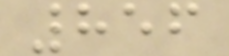856
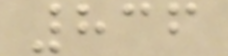836
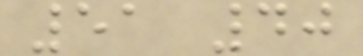51 40
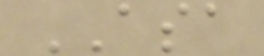ASA
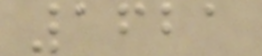1621
